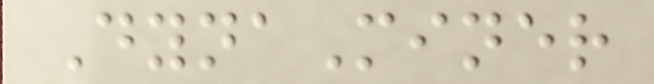DynaMiner
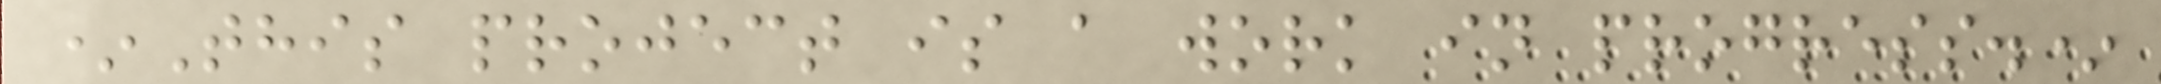*This project is a work in progress.*
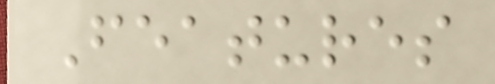Features
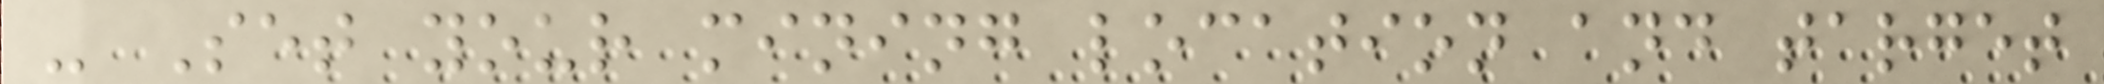- Set your mining location and target
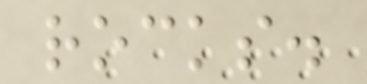rocks.
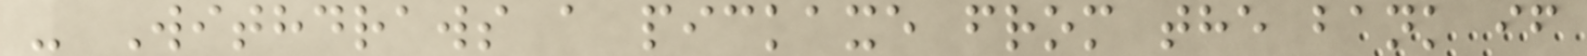- Withdraws a pickaxe from the bank if
